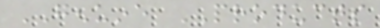GENUINE PRODUCTS
